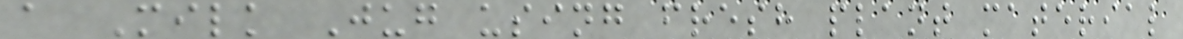a Milk Jug using fresh plant material
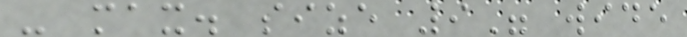- max. size 9" wide
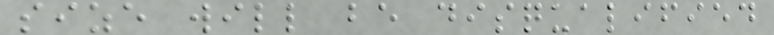size will be disqualified
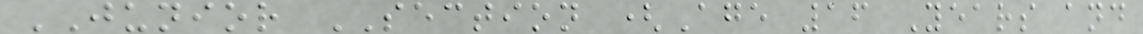JUNIOR SECTION (Age 16 Years and
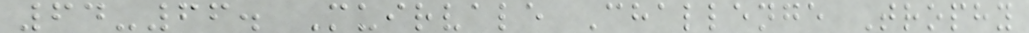64-66. Muirvale Challenge Trophy
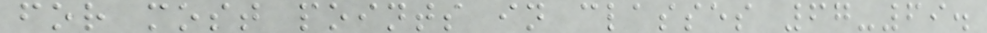for most points in classes 67-69.
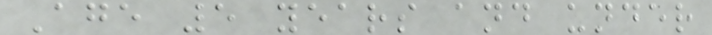Age 5 years and under
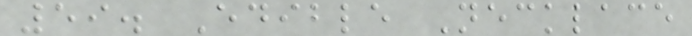59. Edible Necklace
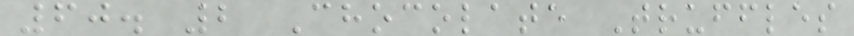60. 2 Chocolate Truffles
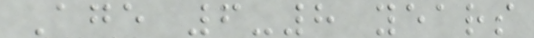Age 6-8 years
